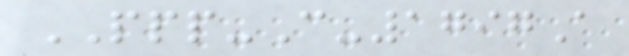PPP-C-1797A
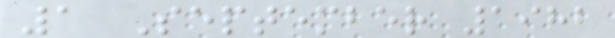1 September 1982
